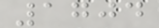1704
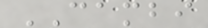CAMBI
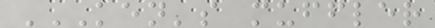KEN'S MUFFLER
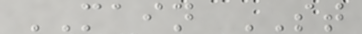MAIN ST
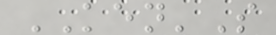KEN'S
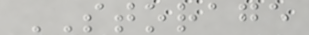STORAGE
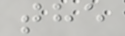the
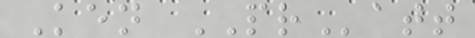Ken PRatt
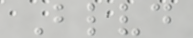Blvd
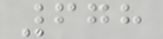678
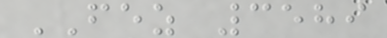FEZ 3589
